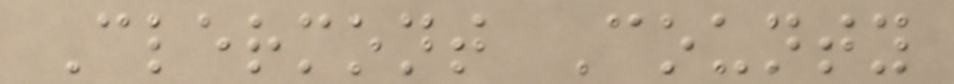Clermont County
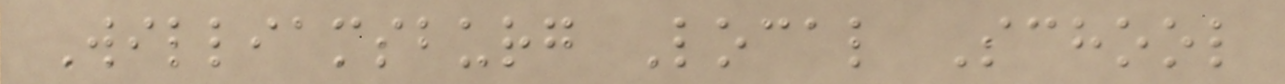Williamsburg Local School
